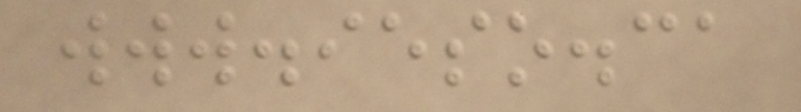www.ieso.ca
